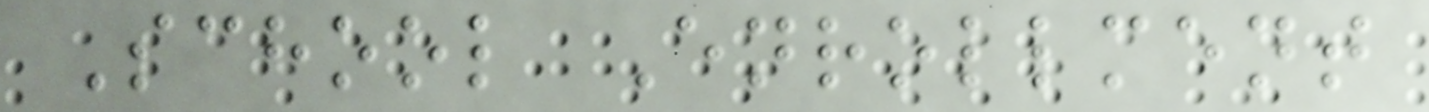School Enrollment
